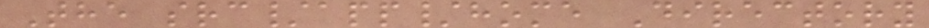The src/app/home Directory
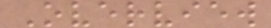Overview
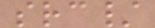src/
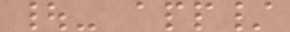|- app/
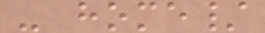- home/
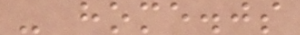- home.js
